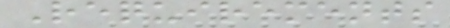Requirements
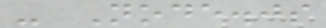- Node.js
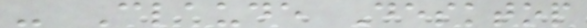- Claude Desktop
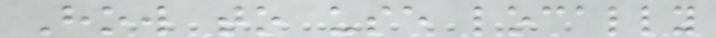How to use locally
